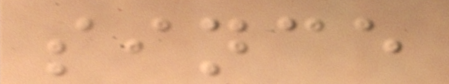since
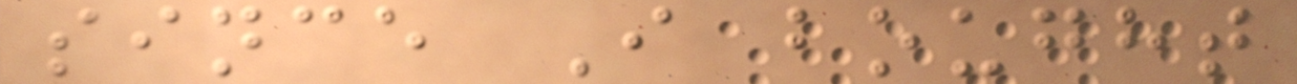since I bought
